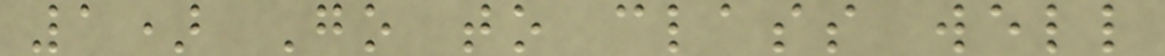1) Go to class well
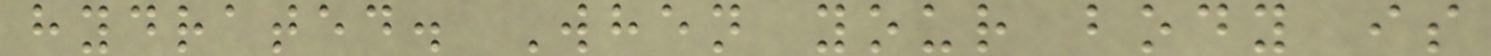hydrated. When your body is
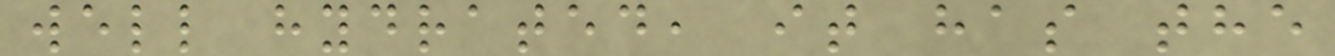well hydrated, it has the
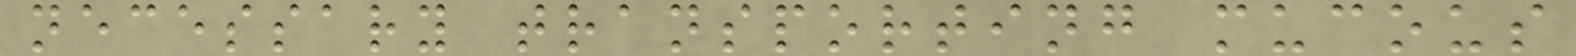necessary transporting mucous
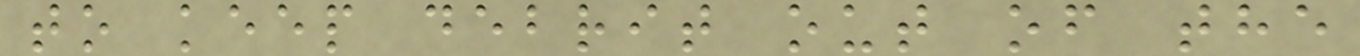to keep debrit out of the
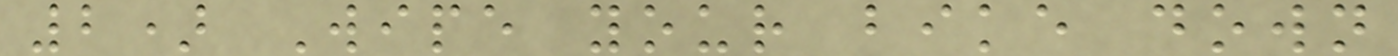2) Wipe your bike down
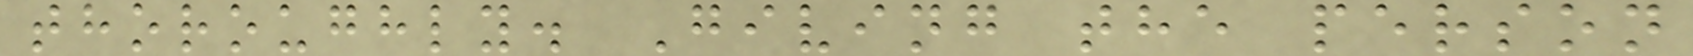thoroughly. Giving the person
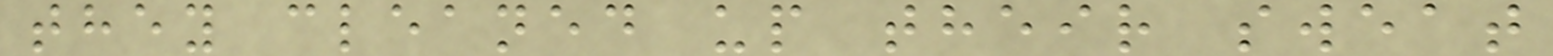they cleaned up their sweat
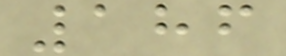186
